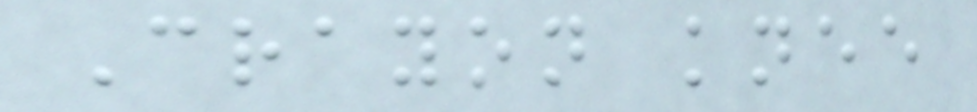Crayon knee
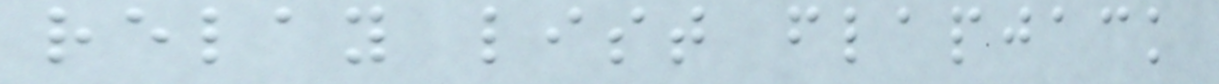relay list flapjack
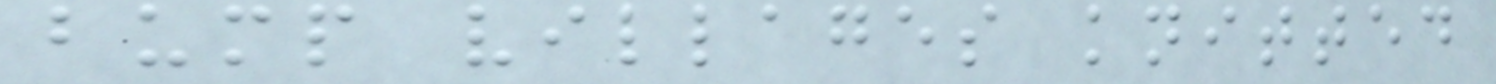bump villages knitted
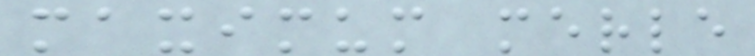maximum merle
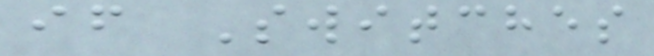if Switches
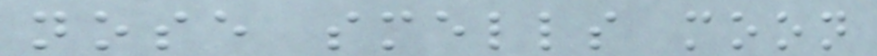nose smells moon
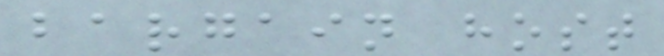bargain host
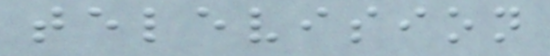television
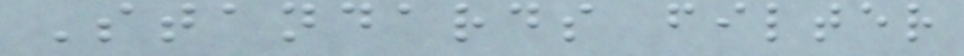Standards filter
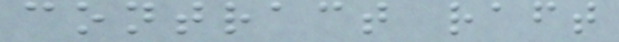contract raft
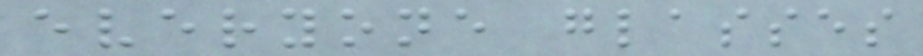everyone glasses
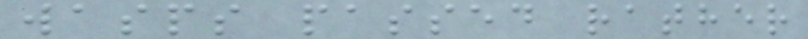wasps passed rather
